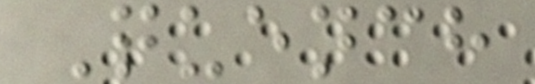Quench
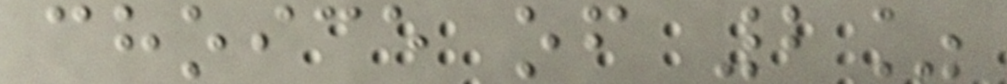choice of 2%
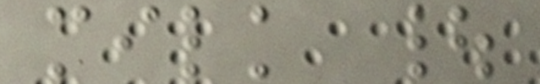milk |
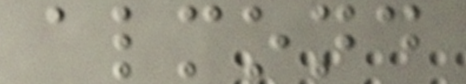almond
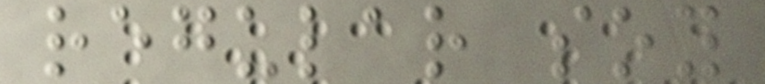regular soy
